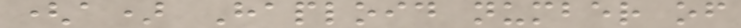(a) Haploid number of
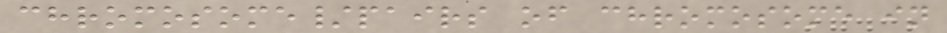chromosome/pairs of chromosome in
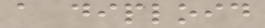a diploid
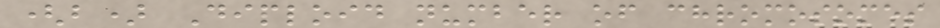(b) Diploid number of chromosomes
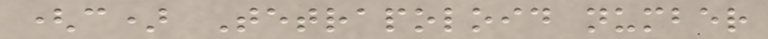(c) Tetrapoloid number
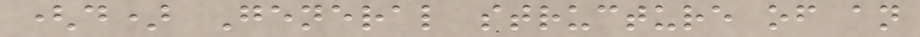(d) General structure of an
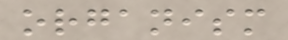organism
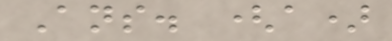Ans. (a)
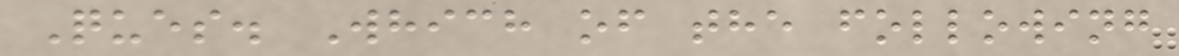Ques. Which of the following
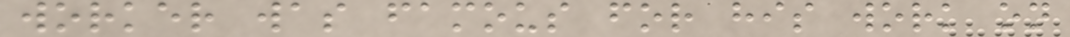worker was famous for his work on
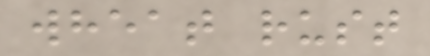wheat rust
